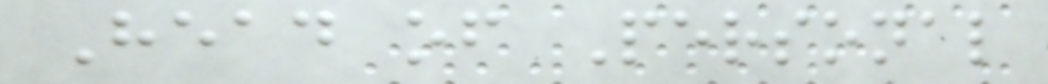Head of Personal
